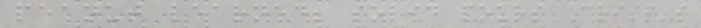peanut learned; solid pours Crisp's
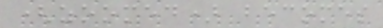(zoomed) becomes
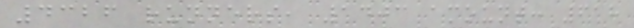4326 runners, 1403 amount: 618
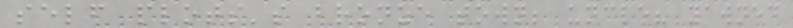self plots's bronze town; uncle? yawned
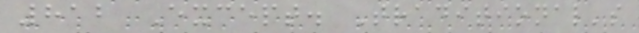812 Except. Traditional's
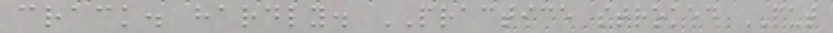crack. hardly. PRACTICE stroked PUT
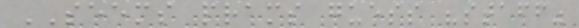SEEMS prams guess "staff"
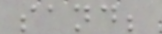sand;
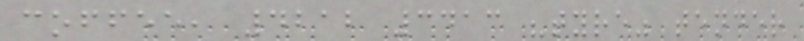coffee, 4212 3413 "tyre" tender
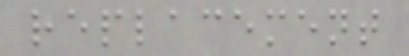replacement
